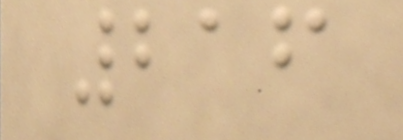216
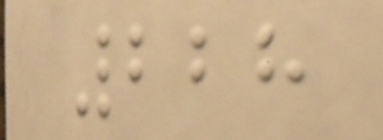228
